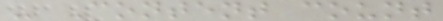- Content count
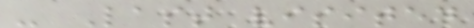- Last visited
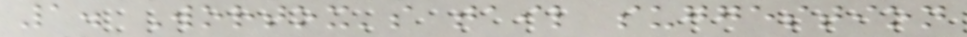1. Wortox's tail suggestion
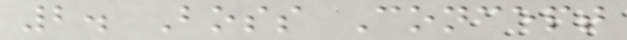2. Boss Concept
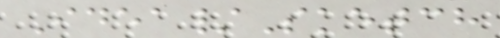Idea/Sketch
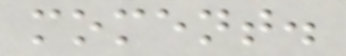moment.
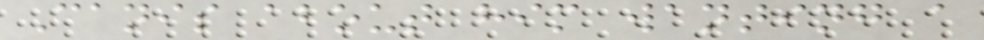Canis about him wanting a
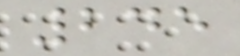245
